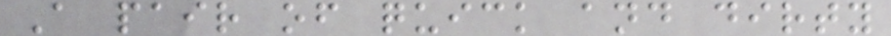A pair of quick and dirty
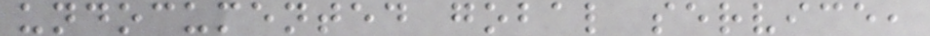undocumented gobal service,
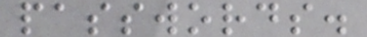passwords.
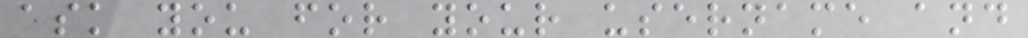ask you for your username and
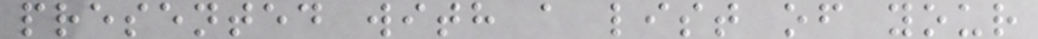presented with a list of your
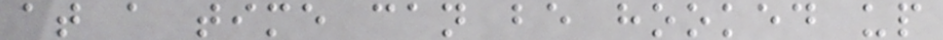at a time can be hooked up
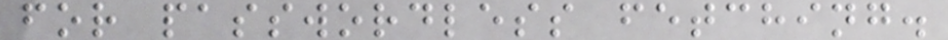for passwordless fetching.
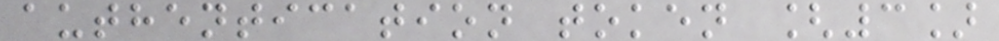authentication token [3]
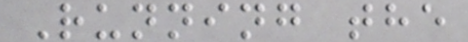Running the
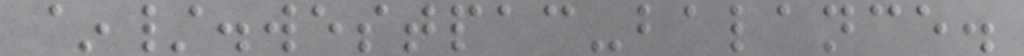~/.westpac-balance.
